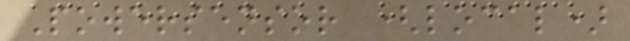Powersensor (local)
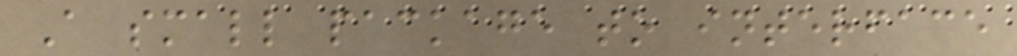A small package to interface
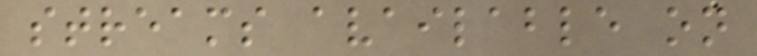streams available on
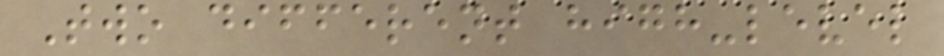Two different high-level
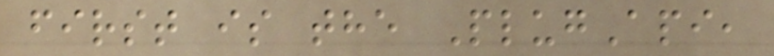first is the PlugApi,
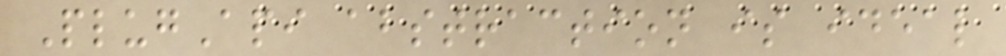PlugApi abstraction is ideal
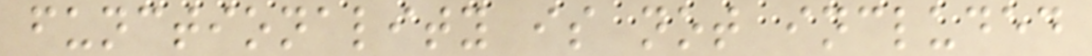functionality is not included
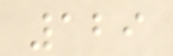129
